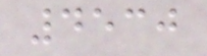4530
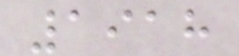1918
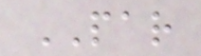PAR
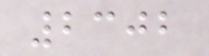2302
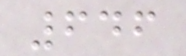646
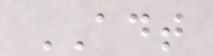ADT
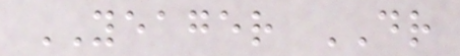YEAGER DR
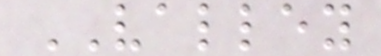VALLEY
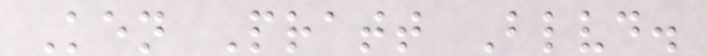Ken Pratt Blvd.
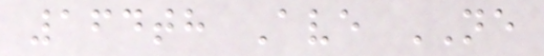164th Ave NE
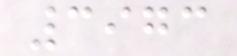3973
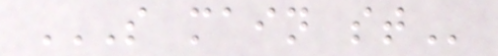S MAIN ST
